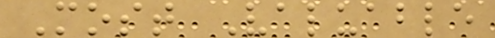Most Valuable
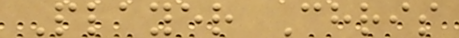Player Chris
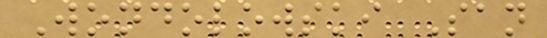Wondolowski San
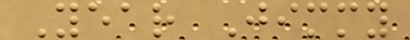Year Jimmy
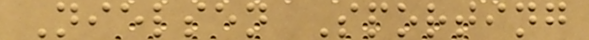Nielsen Sporting
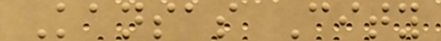Kansas City
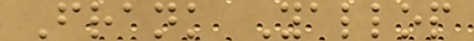Frank Yallop
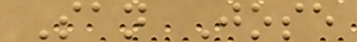San Jose
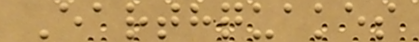Earthquakes
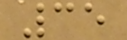35
